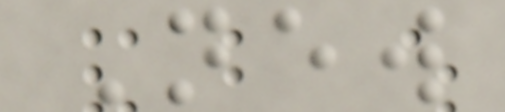New
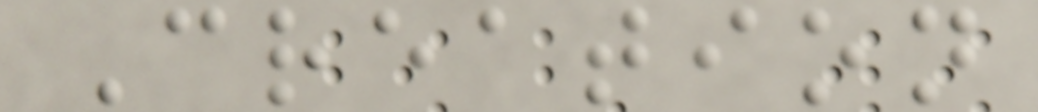Creation
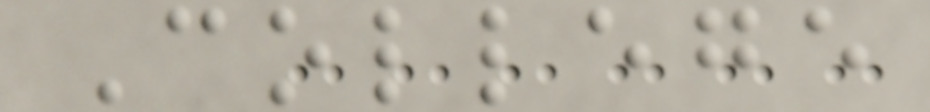College
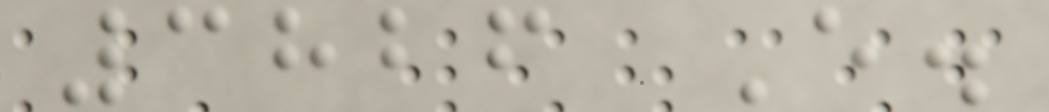3826 E.
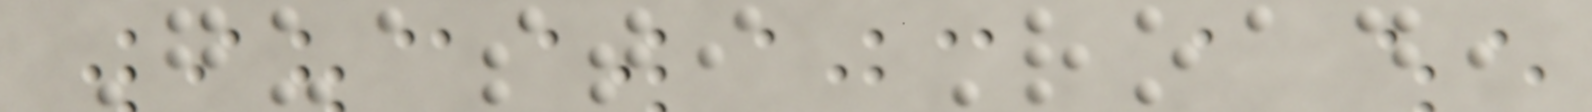Guasti Road,
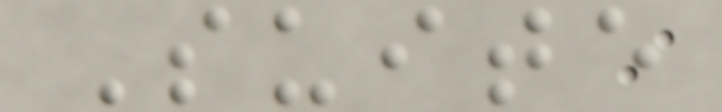Suite
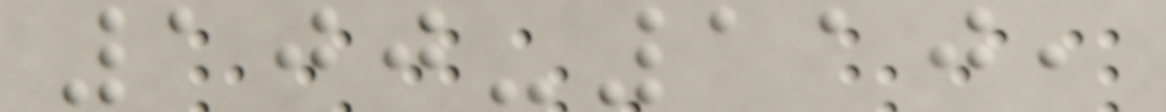100-110,
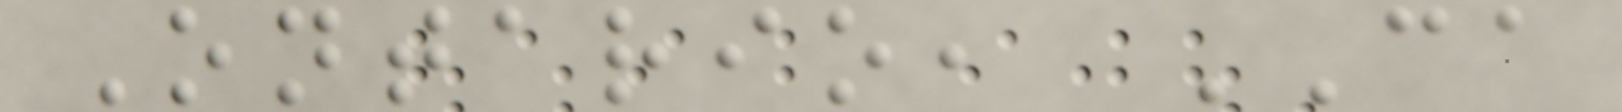Ontario, CA
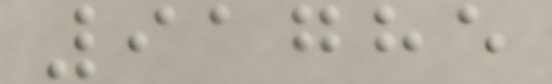91785
